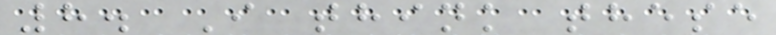8. I think these
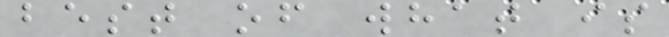best of what is
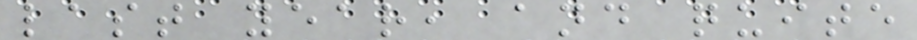last year, and quite
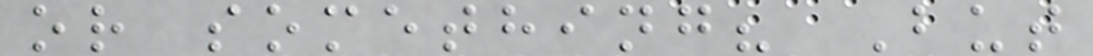or something? But
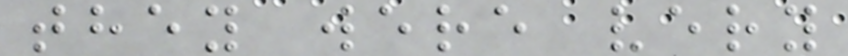they were very
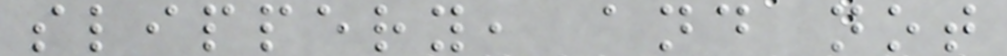slippery, and not
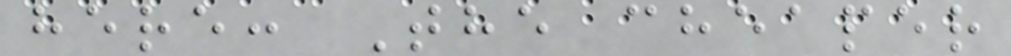here: The cheaper
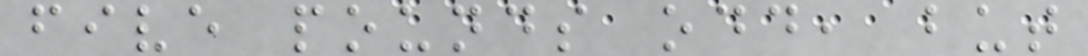five pounds odd, but
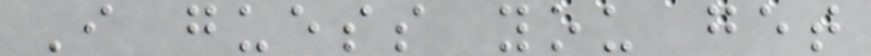I guess you get
